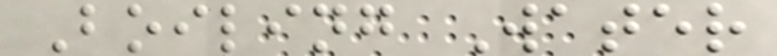Boiling Water
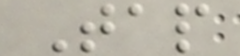Tap
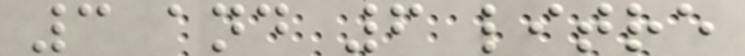3 and 6 litre
